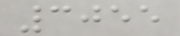3055
